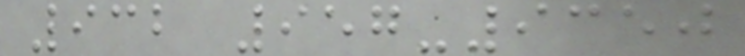932 957-9350
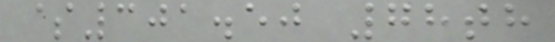$301.50 78th
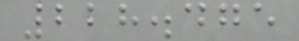228.475
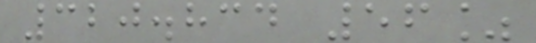320.834 56%
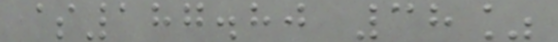$187.80 38%
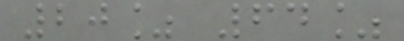20% 64%
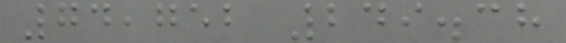74,752 249.38
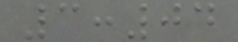3:04
